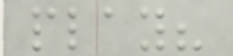play?
